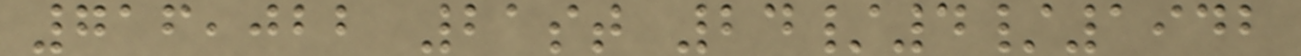716,022 21st 24/4/1942
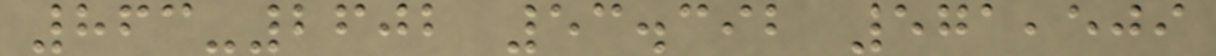863-2602 53.392 571,509
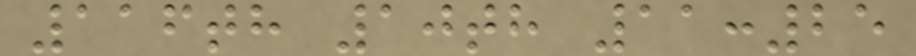116th 10th 11:25
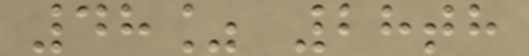48% 28th
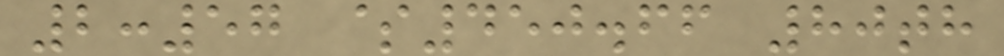2:57 $450.66 80th
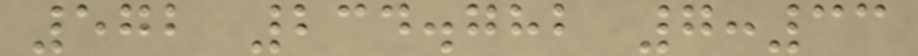572 234.782 7:33
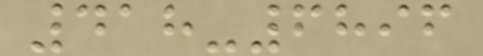418-6896
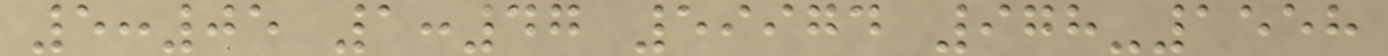5:05 1:47 59974 978-1558
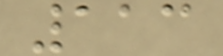113
